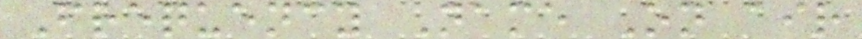Frequency Name On air
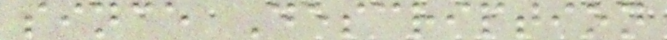since Description
